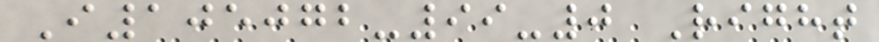I105072-99-0 Right
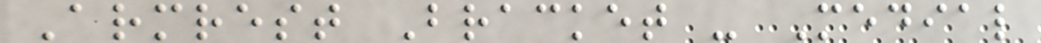Armrest Bracket - Medial
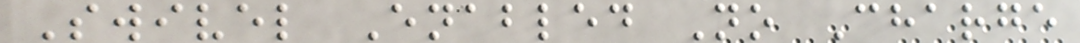Swivel Enabled No Charge
